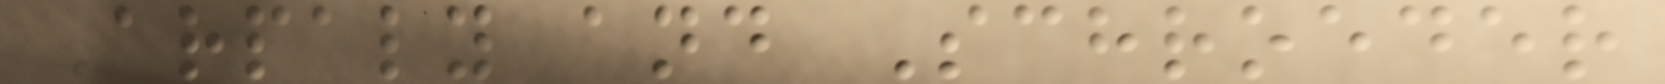Arpaly and Schroeder
